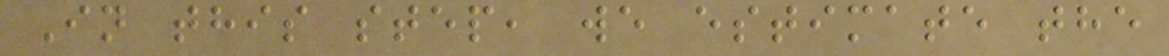In this step, we estimate the
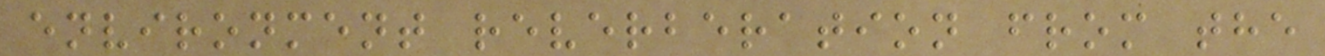environment reverberation from the
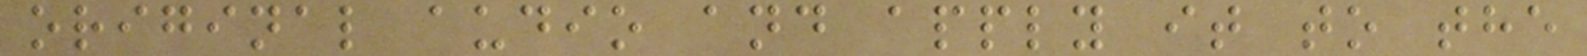original audio and apply it to the
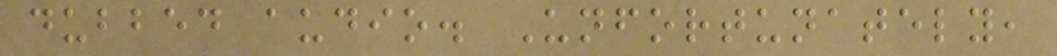dubbed audio. Unfortunately,
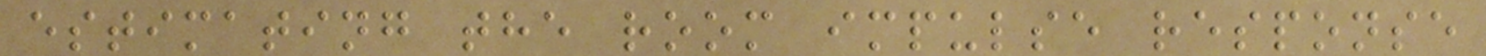estimating the room impulse response
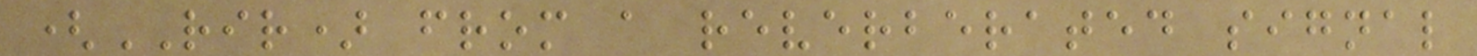(RIR) from a reverberated signal
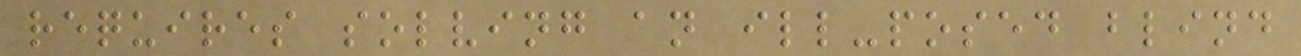requires solving an ill-posed blind
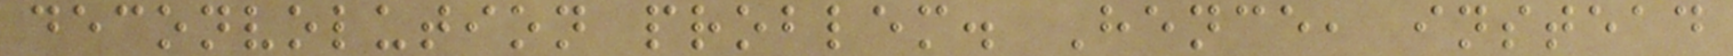deconvolution problem. Hence, instead
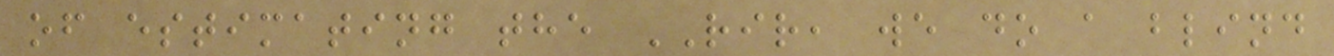of estimating the RIR, we do a blind
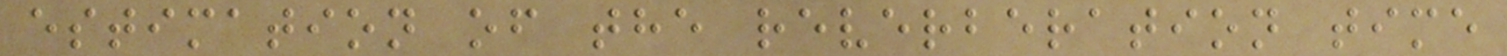estimation of the reverberation time
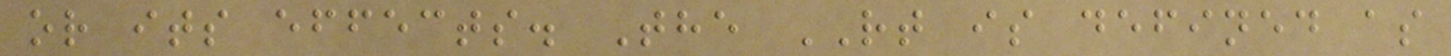or its effects. The RT is defined as
